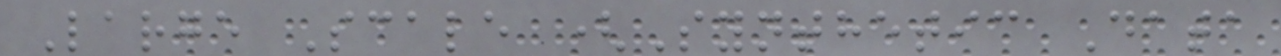Large Scale (Synthetic Data
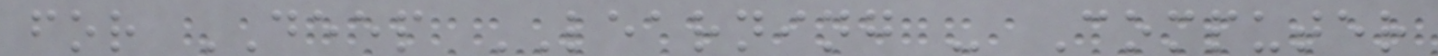for DEEP LEARNING - Computer
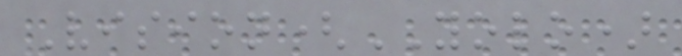Vision(YOLO)
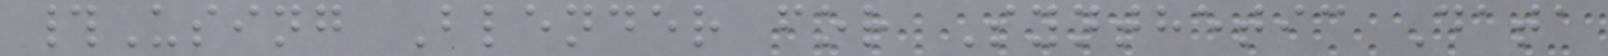#Using Blender for Synthetic Data
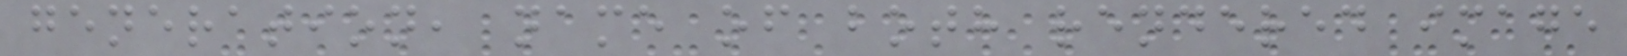generation, name of both rendered image
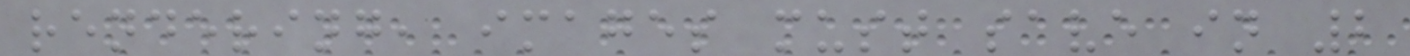rendering, images must save in 2
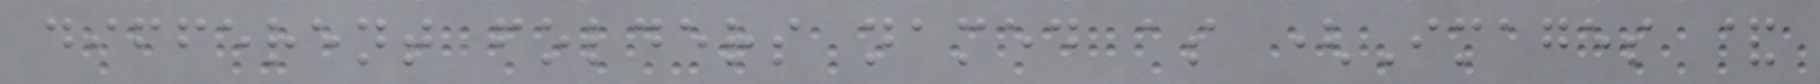different folders named as (Images &
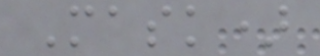Mask)
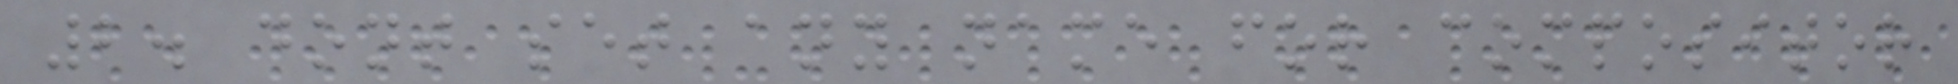2. dont set any name for compositor
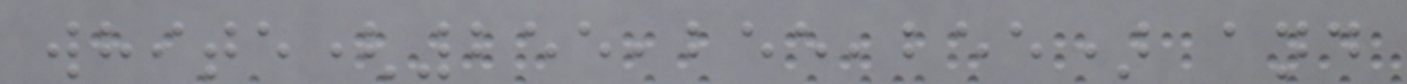white(255,255,255) and
